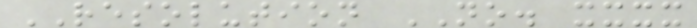RESOLUTION NO. xxxx
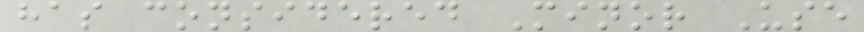has considered Minor Use
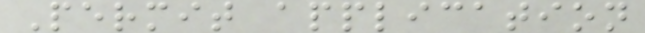Permit application
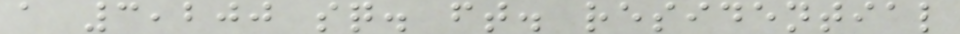a 3,200 sq. ft. residential
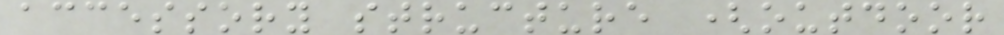accessory structure (outdoor
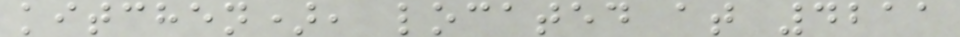kitchen), located at 4211
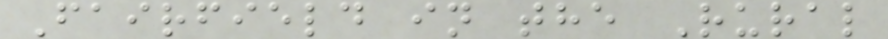Fairfield in the Rural
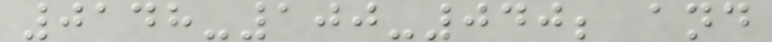0148-100-040; and
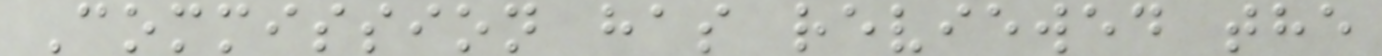Commission has reviewed the
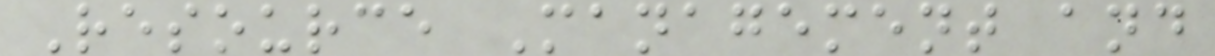Resource Management and
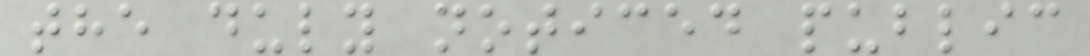the duly noticed public
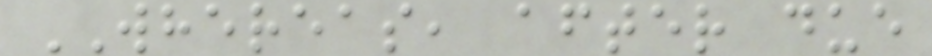WHEREAS, after due
